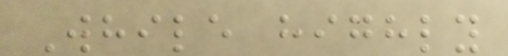While highly
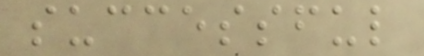successful
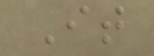It
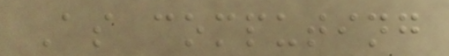As computing
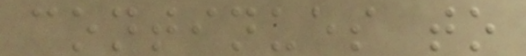continues to
